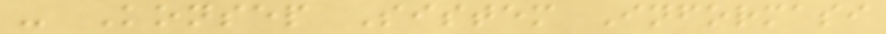- Konsep Sistem Informasi
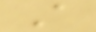A
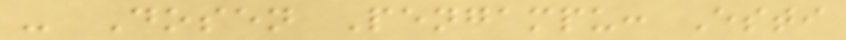- Dosen Pengampu: Esti
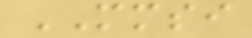MMSI
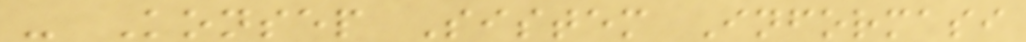- Konsep Sistem Informasi
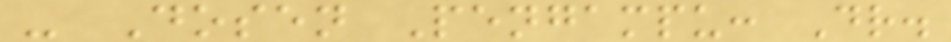- Dosen Pengampu: Dr.
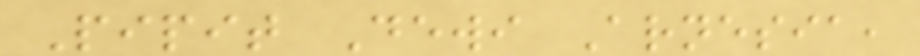Pipit Dewi Arnesia,
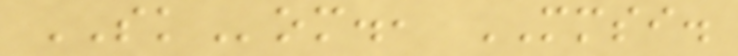SKom., MMSI.
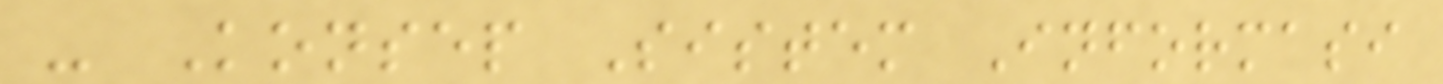- Konsep Sistem Informasi
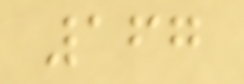167
